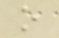o
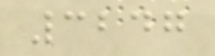3247
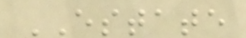ESTATE
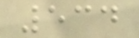534
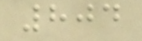804
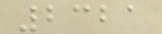2321
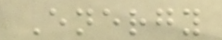Energy
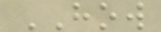HOW
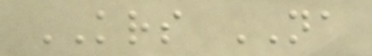KRS NA
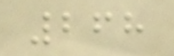268
